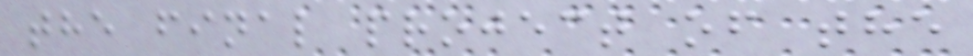the final project of the
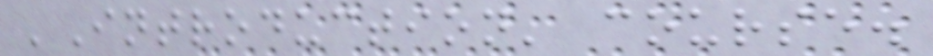'Introduction' course.
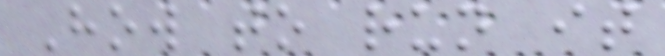How to run it
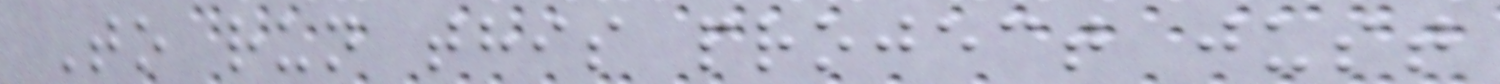To run this project just
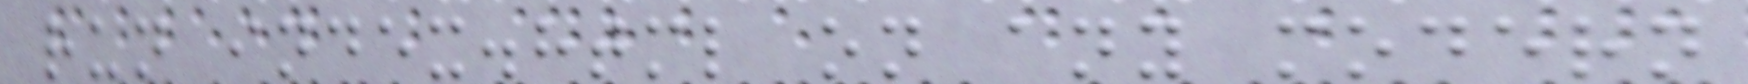run index.html on any modern
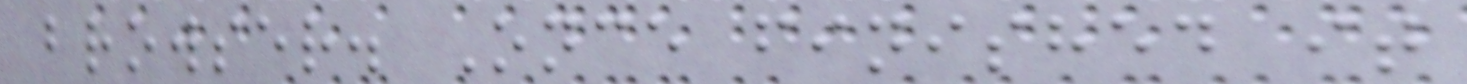browser. Once finished it
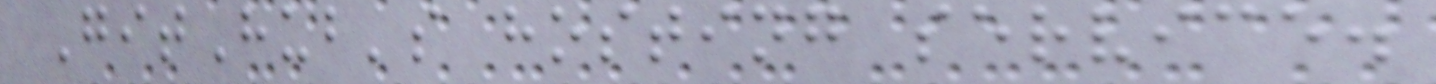GitHub's hosting service.
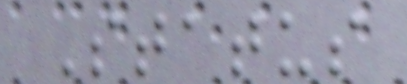Status
